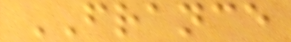FRANCE
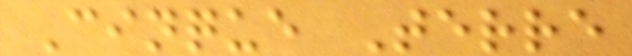Cinque Terre
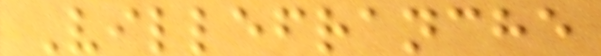Villefranche
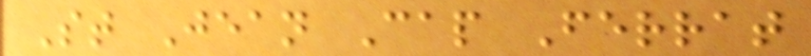St Jean Cap Ferrat
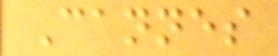Cannes
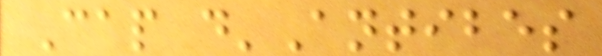Cap d'Antibes
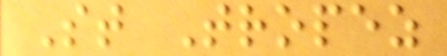St Tropez
